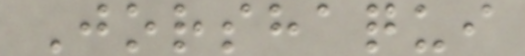Jorshaqui
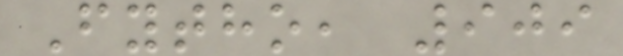Fytho, 909
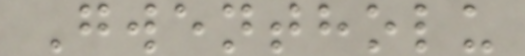Gwentholu
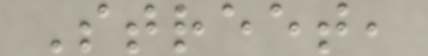Street,
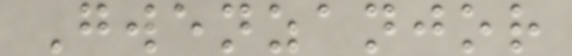Gwenzanjor
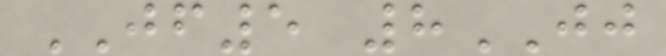JF5 8JJ
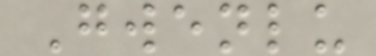Gwenlu
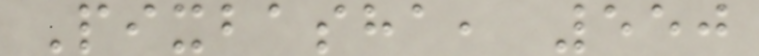Pixbasha, 550
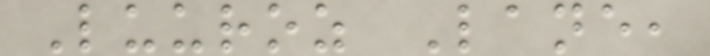Luuroz Lane,
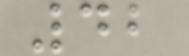42
